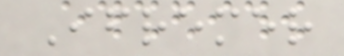Ifremer
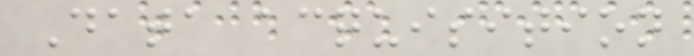Data acquisition
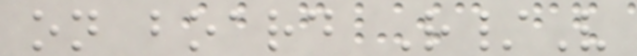on board R/V
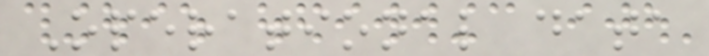Operational data
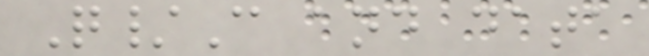Q/C and data
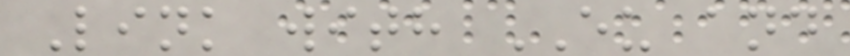Link with EU and
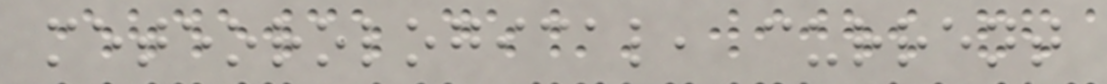meteorological, current
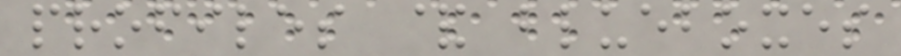profiles & blueboxes
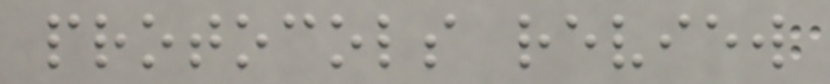protocols review
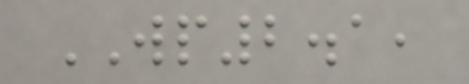WP2.1,
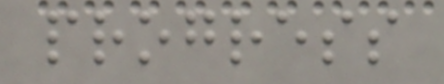progress
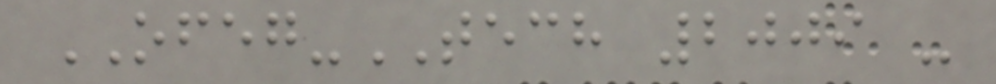OFEG-TECH 2009 -
